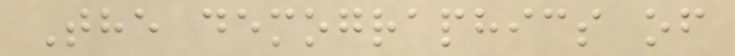The demographics of
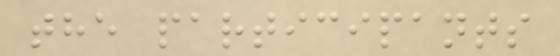the participants
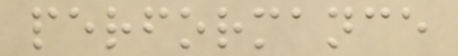performance
